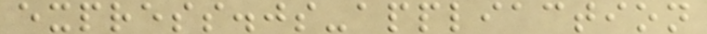express.js-appliaction
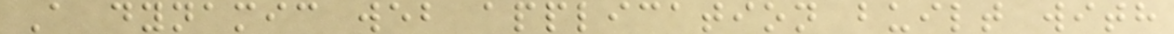A dynamic web application built with
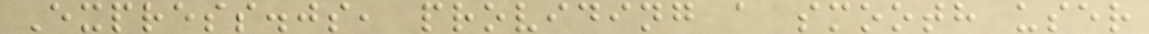Express.js, providing a smooth user
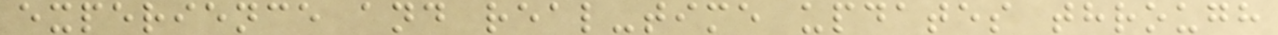experience and real-time updates through
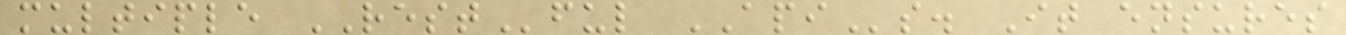multiple RESTful APIs. It ensures
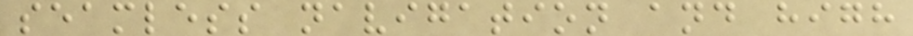seamless navigation and high
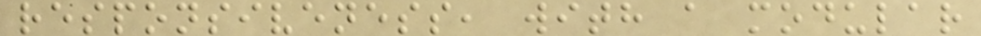responsiveness, with a modular
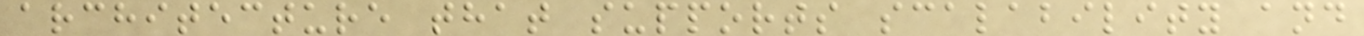architecture that supports scalability and
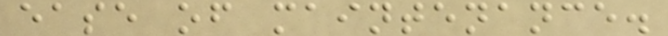ease of maintenance.
